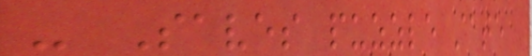- Saves puzzle state
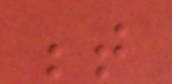between
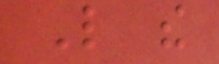Like the
